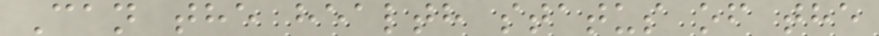Can the health status of the
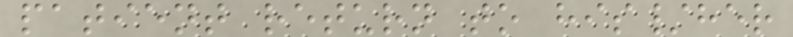patient return to his/her
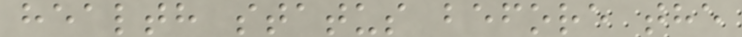health status before the
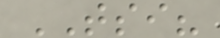TSI?
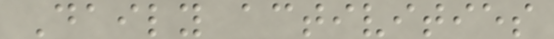Daily activities
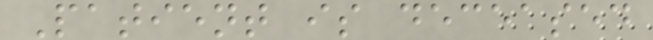Patient is deceased
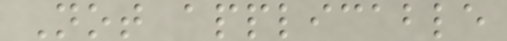Not applicable
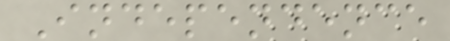Independence
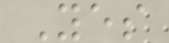Yes
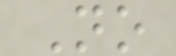No
